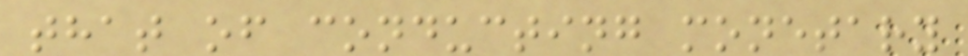that of conducting monetary
